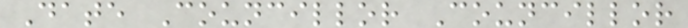Date Councillor Councillor
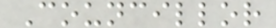Councillor
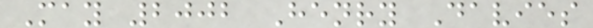May 2002 Henry Davies
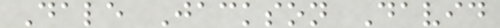Dale Jackson David
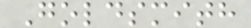Goldsmith
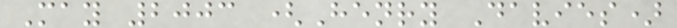May 2003 (Henry Davies)
